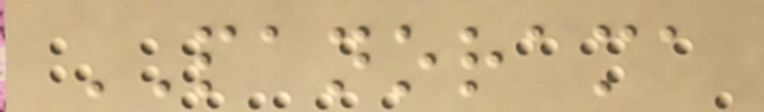PANORAMA
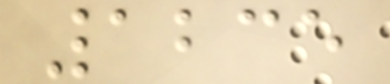1235
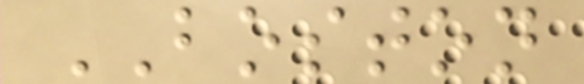BOSTON
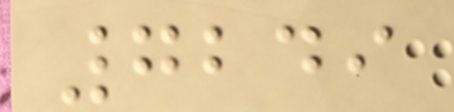7249
